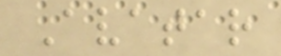Avatar
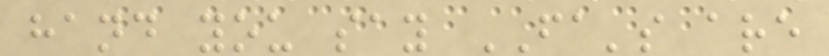hand you say FA's are
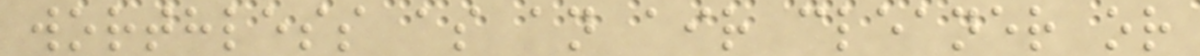worthless as an air cleaner or
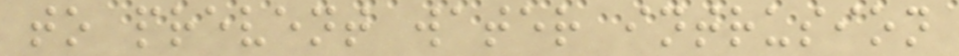to prevent water intrusion
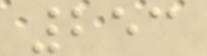253
